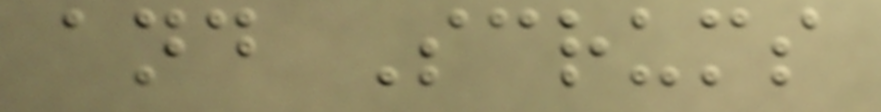and Scrums
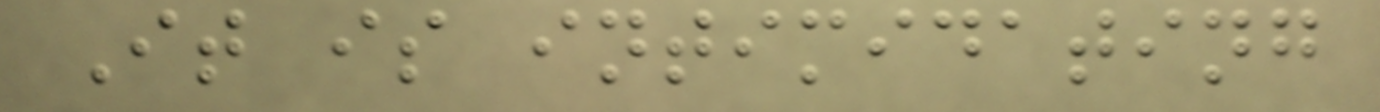It is intimidating
